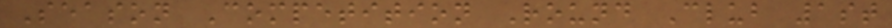Season Competition Round Club 1st
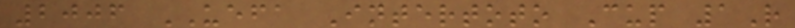2006 UEFA Intertoto Cup 1R
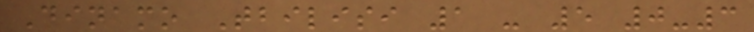Dinamo Tbilisi 1 - 5 0-3
